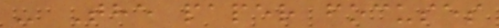- The paper focuses
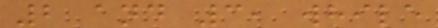2 and 3, while
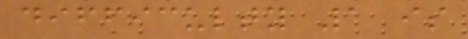difficulty 1 is
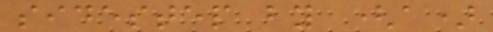sidestep by (a)
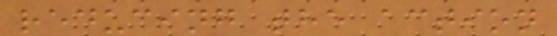reducing the action
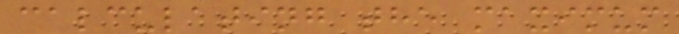calculating the maximum
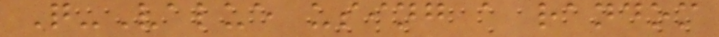Q-Value using a random
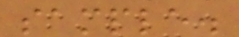sample.
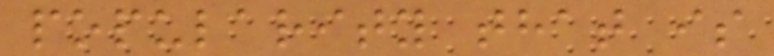popularity that is
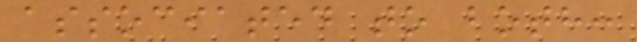associated to both:
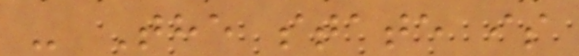- The state is
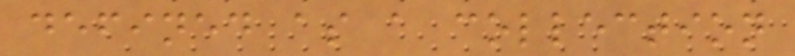defined as a collection
